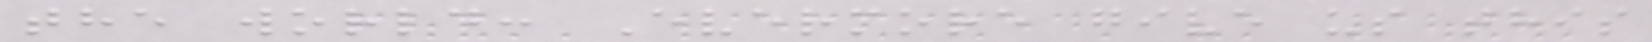the world: Evermore give us this
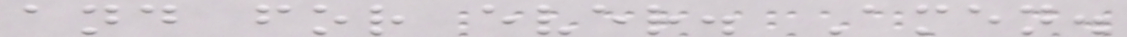and for ever. Amen.
